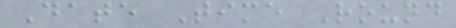Date Time Round
